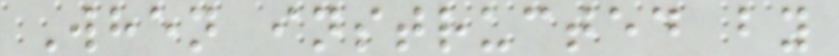When instructed by
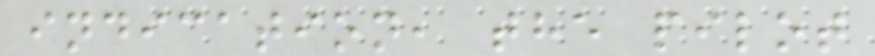indication, the pilot
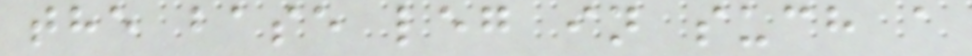the base leg in such a
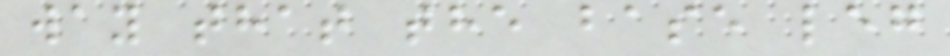way that the base leg
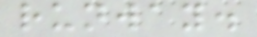runway.
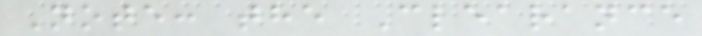Note: the Clearance
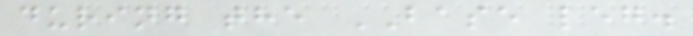during the BASE leg.
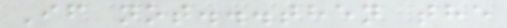If not...then the
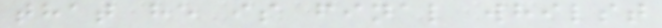that he is final whilst
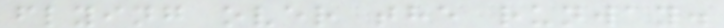flying over the runway.
